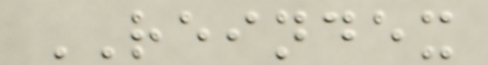REINDEX
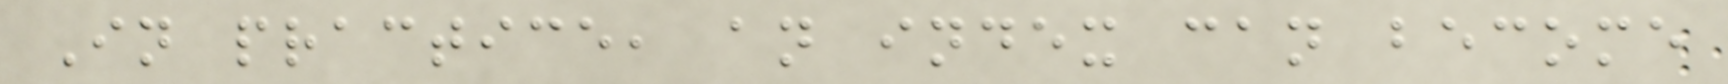In practice, an index can become
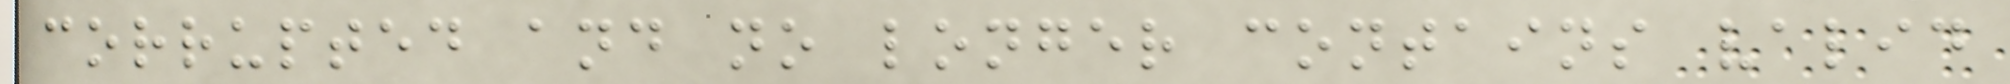corrupted and no longer contains valid
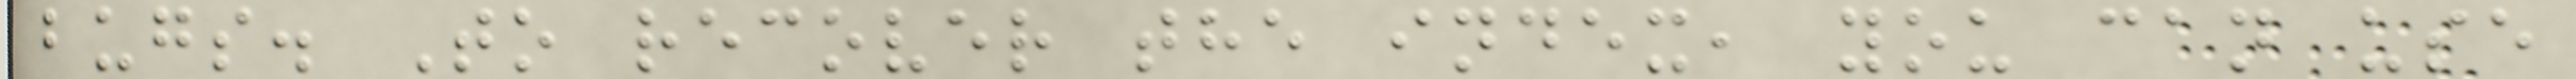bugs. To recover the index, you can use
